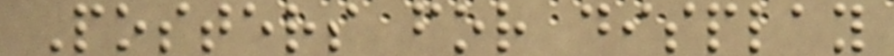Posters for display
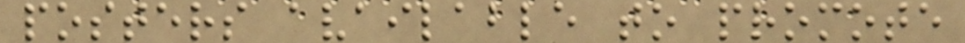posters available to promote
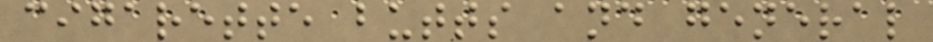cigarette butts and general
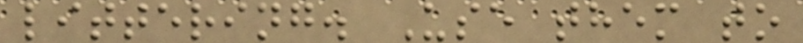littering. Use them to
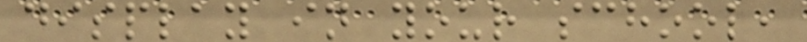display in your school,
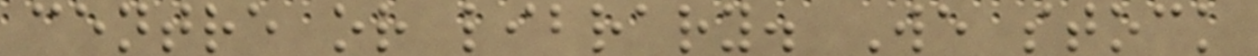centre or library. We stock
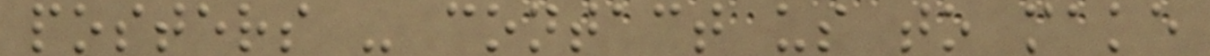posters - contact us to make
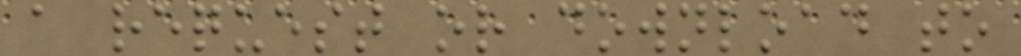a request or download to
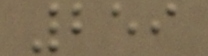259
